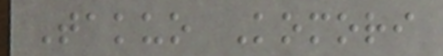Takuo Komori
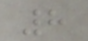8
